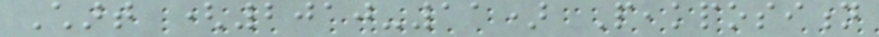Chart (2010-11) Peakposition
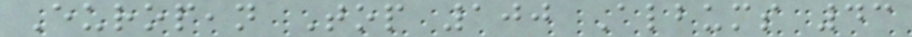European Top 100 Albums 43
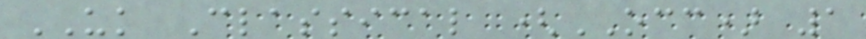UK Classical (OCC) 1
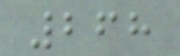268
